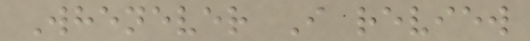Whenever I review
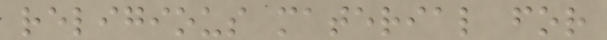religious material for
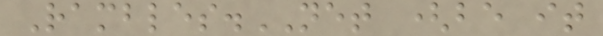Rambles.NET (be it
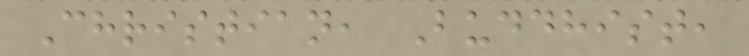Christian, Buddhist,
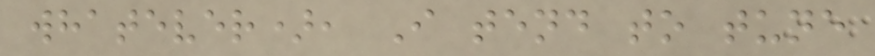whatever), I tend to tune
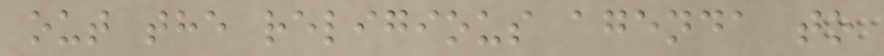out the religious agenda to
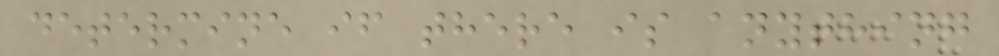determine if there is anything
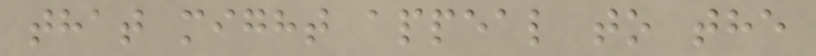that might appeal to the
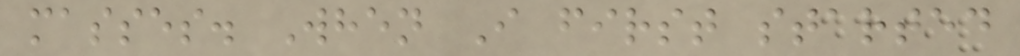masses. When I first started
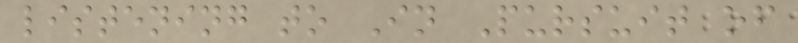listening to In Pursuit of
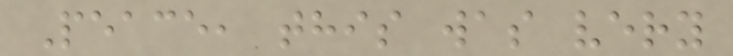Peace, this was very
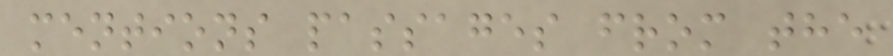mentions passages from the
